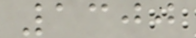1300
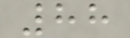88
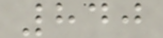840
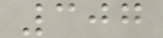307
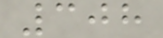308
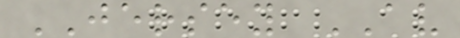JERSEY AV
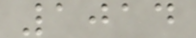1014
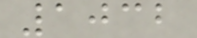1032
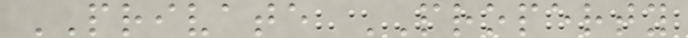PRIVATE PROPERTY
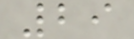29
